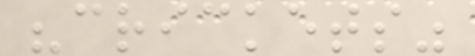"crickets"
